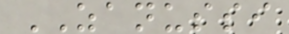ZANUSSI
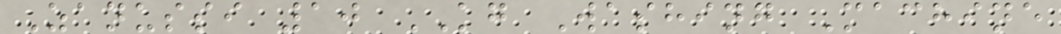Zanussi 10 KG Washing Machine
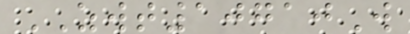ZWT10710W
